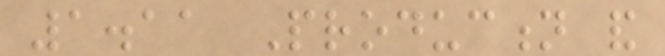1.11 Production and
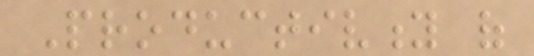Productivity of
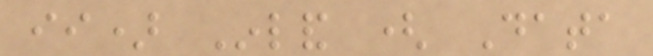ii) Inland ( Data
